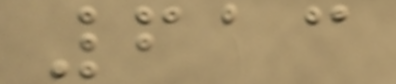613
